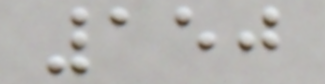150
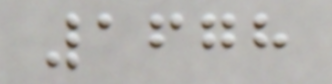1678
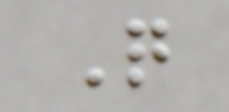Q
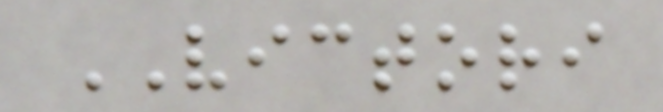VICTORI
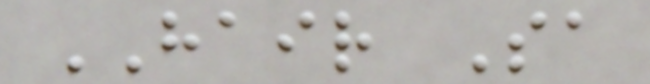HAIR Sa
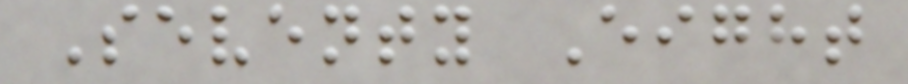Seventy Eight
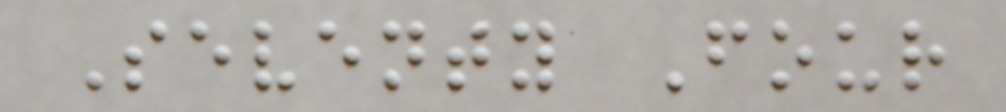Seventy Four
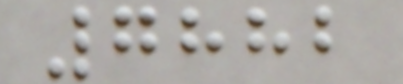7882
